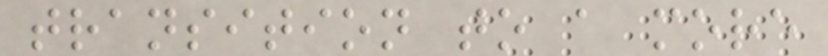transition to a more
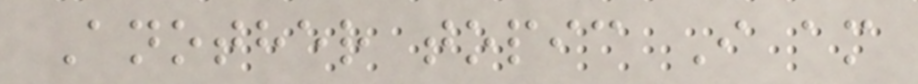Another topic I am
